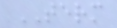TERM
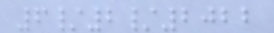6/2/2022
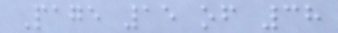Page 15 of 38
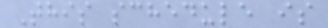This schedule is
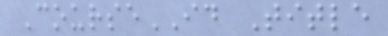CourseID Title
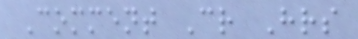Comment Cr Hrs
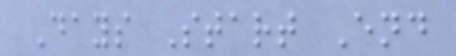Days Start End
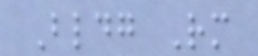Bldg Rm
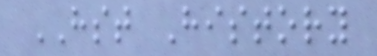HST History
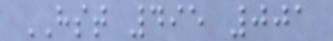HST 495 001
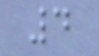4
